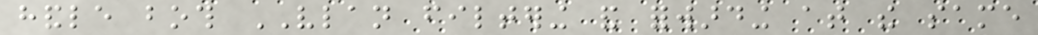handle both VLAN filtering and forwarding at the same
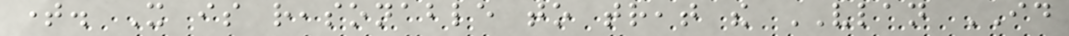time. It is reasonable to treat the VLAN ID
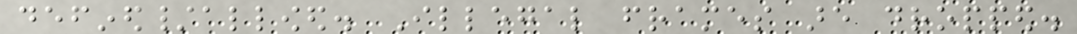defined/allowed. Illegal frames are dropped.
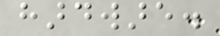hardware.
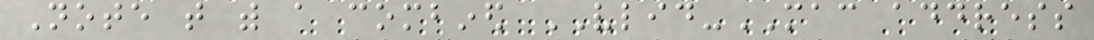Note that with a combined VLID-MAC address
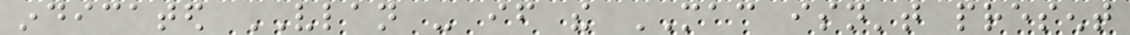indicated VLAN - if the MAC isn't present
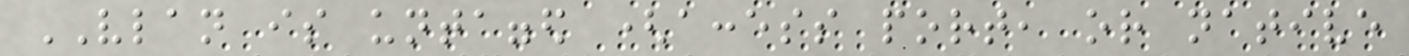VLAN is untagged (access port, or native
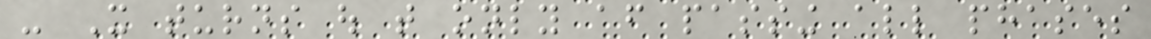- It turns out that only after passing all phases
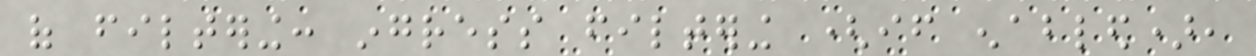of filtering: ingress filtering (if enabled),
